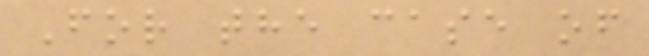For the case of
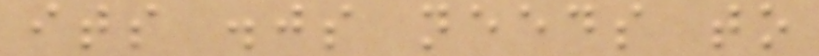its .js needs to
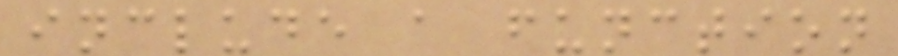include a function
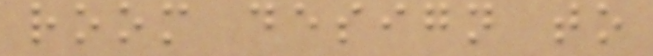room design to
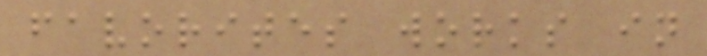favorites works in
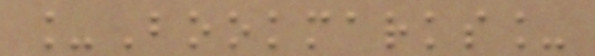_Bookmarks_
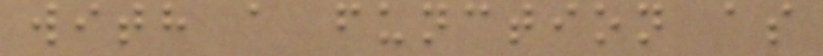with a function as
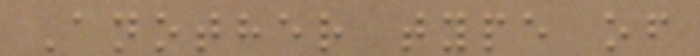Another type of
